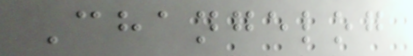Changelog
